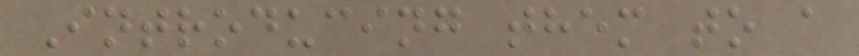Introducing them to a
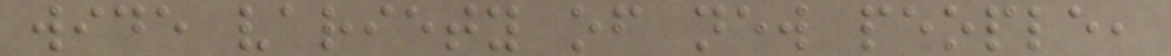wide variety of new people,
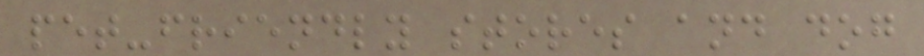pet-friendly stores and dog
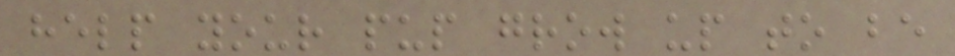help your pup grow up to be
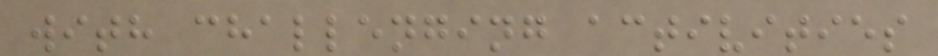with challenging activities
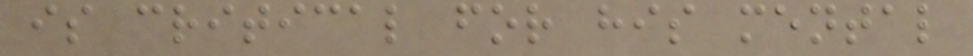is critical for his mental
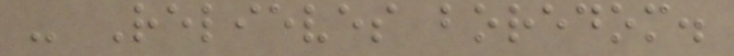- Relieves boredom.
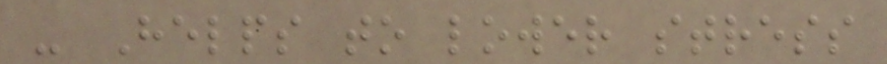- Helps to lower stress
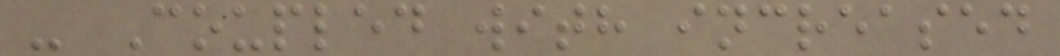- Coupled with increased
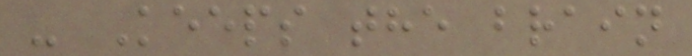- Keeps the brain
